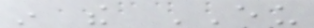in the EU
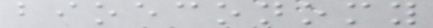bioeconomy
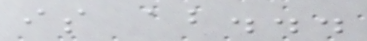is about...
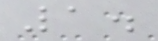1.
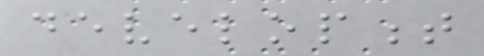development
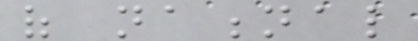of national
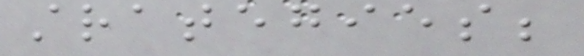strategies;
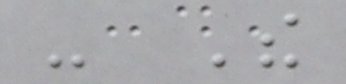- The
